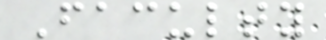Faculty
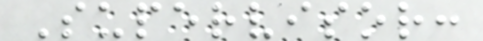Supervisor:
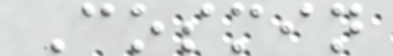Cosmin
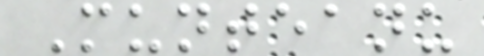Munteanu
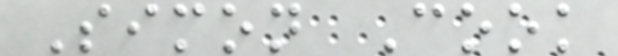Simon Cook
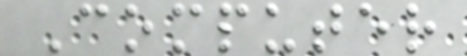Computer
